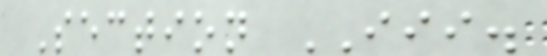Section III.
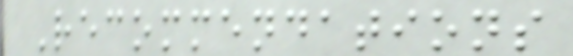Recommendations
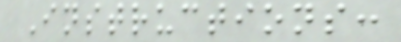Instructions:
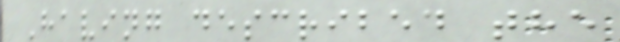Having described the
